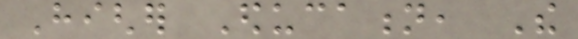Higher Education, The
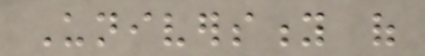University of
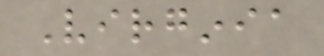Virginia
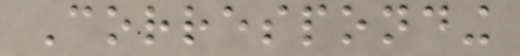Corresponding
